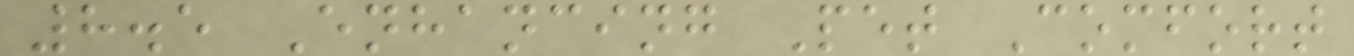8.5 Enhancing Pet Comfort
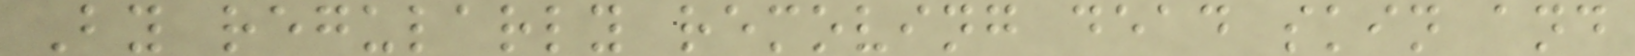By regularly removing dead skin and
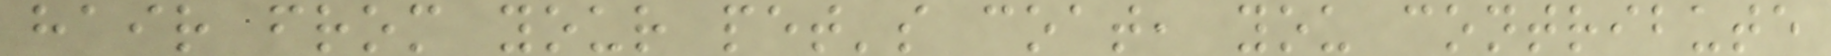hair from your pet's coat, you contribute
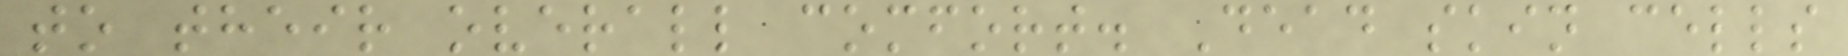to their overall comfort. Dead skin cells
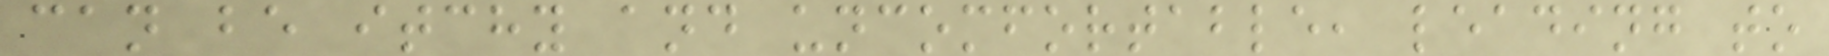can be itchy and uncomfortable, leading to
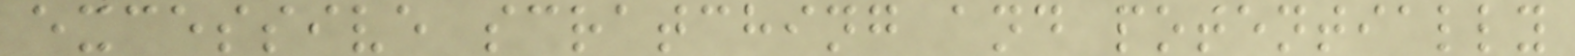excessive scratching and potentially
